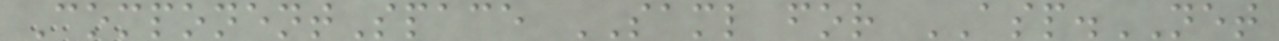ComponentSpace SAML for ASP.NET
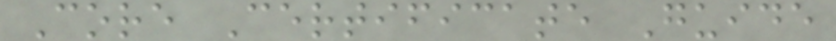Core Certificate Guide
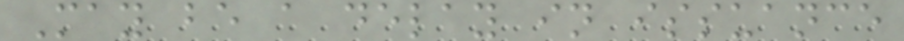May be a delay in issuance
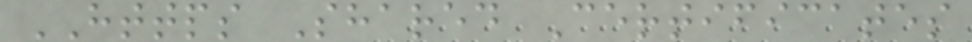HTTPS Shared Certificates
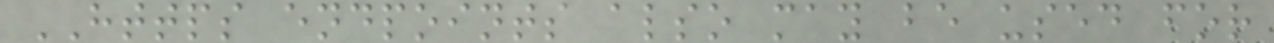HTTPS endpoints also may be used for
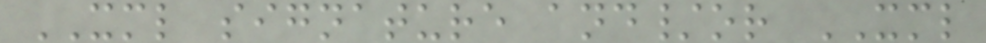XML signature and/or XML
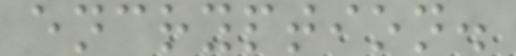encryption.
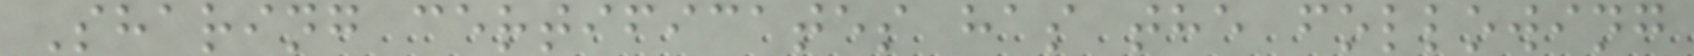Sharing certificates has the following
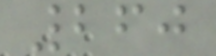260
